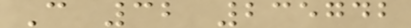C 32 235742
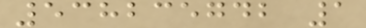538235742 1
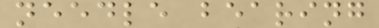needle bearing
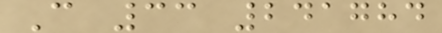C 33 241784
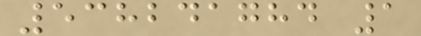538241784 1
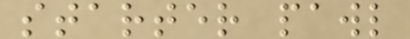starter pawl
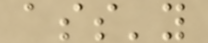ass'y
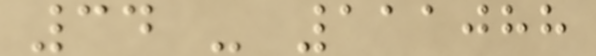34 - 111088
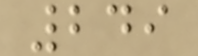249
